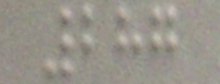287
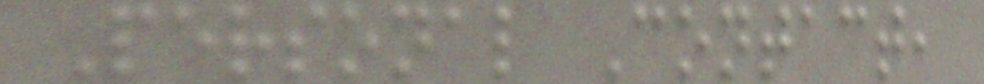Personal Contact,
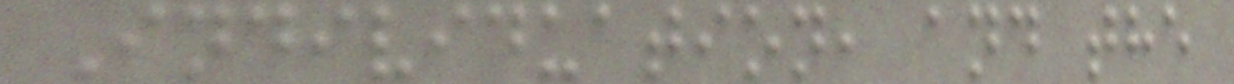Individuation, and the
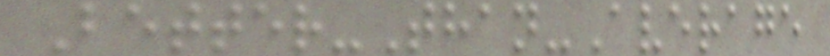Better-Than-Average
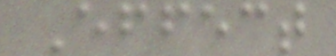Effect
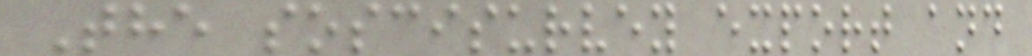The soscisurvey export and
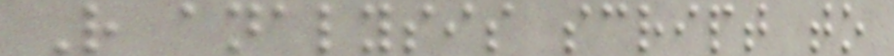R analysis script to
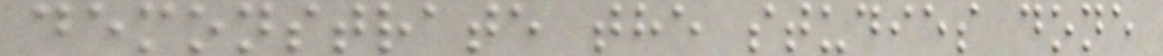demonstrate the studies done
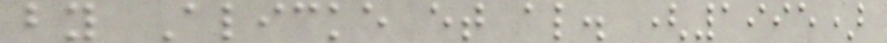by Alicke et al. (1995)
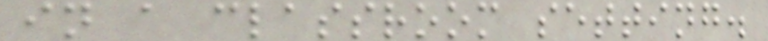in a classroom setting.
